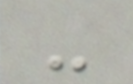-
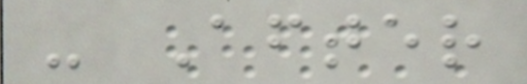- After
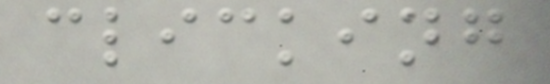clicking
